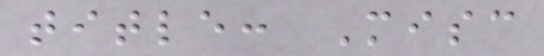title: Misc
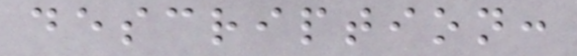description:
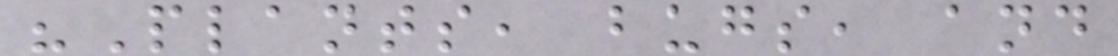"Plants, bugs, and
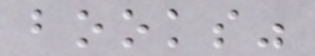books"
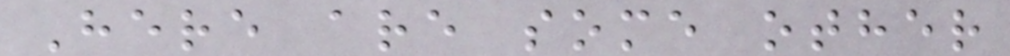Here are some other
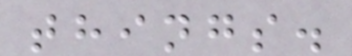things.
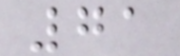71
